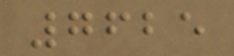7625
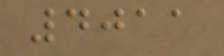4011
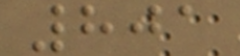801
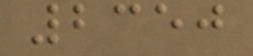2350
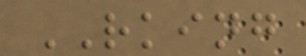RKING
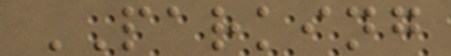PARKING
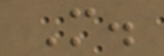M.
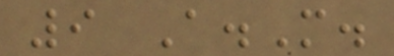9 A.M.
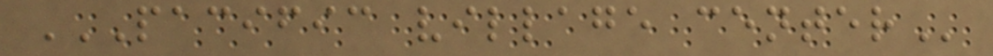PACIFIC VILLAGE CENTER
